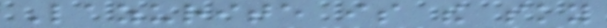Lazurite is the sky
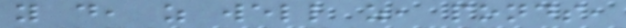you do, as well as, ponds,
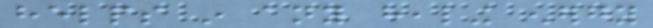helps in any healing energy
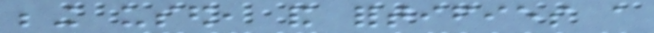being used, and fortifies a
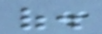of.
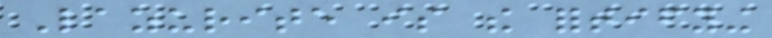Lazurite is the fortifying
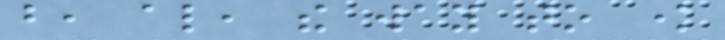but, also, the way to know
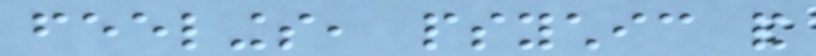feelings, psychic and
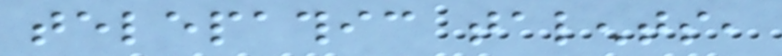telepathic talents,
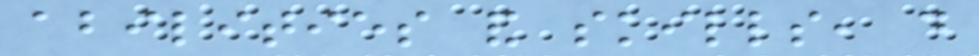abilities and skills, do
